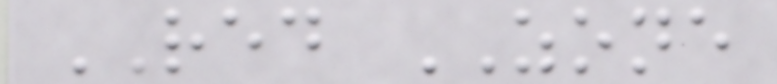RED ZONE
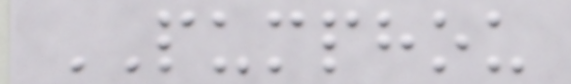PUMPHOU
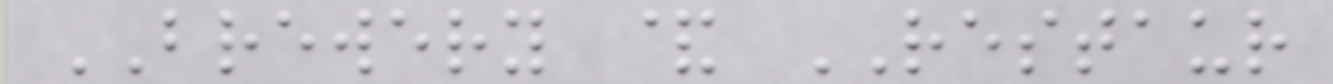BREWERY & RESTAUR
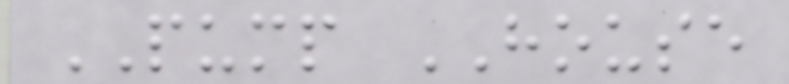PUMP HOUSE
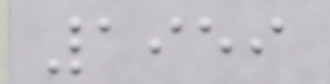1959
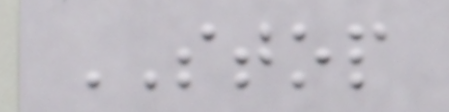STOP
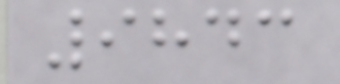9843
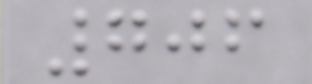706
